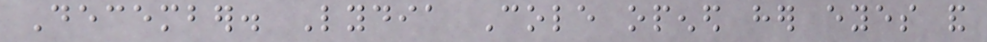December. Lydia Cole opened her eyes and
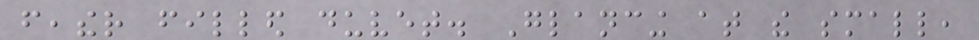feather filled duvet. Glancing at the small,
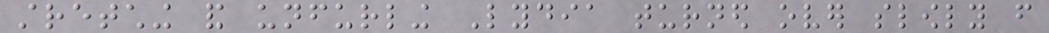stretching and unfurling Lydia turned over slowly from
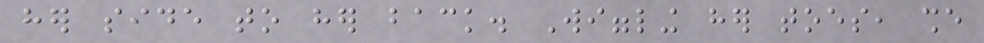her side to her back. Wiggling her toes, she
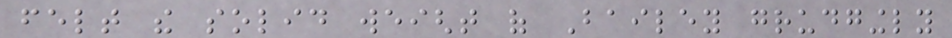felt the solid weight of Bailey grudgingly
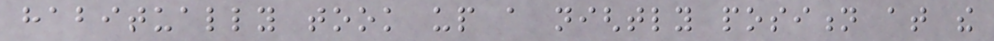habitually took up a nightly position at the
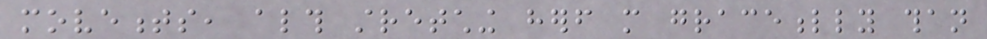movements, although stretching herself more gracefully than
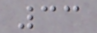33
